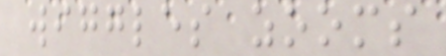wiggles zooms
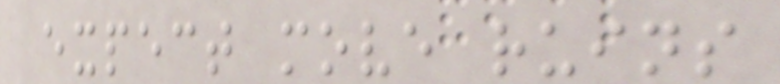expect move ruins
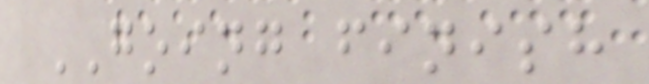GOING finish
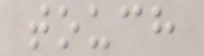touch
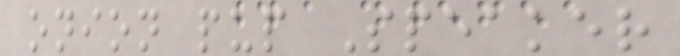onion pup Speaker
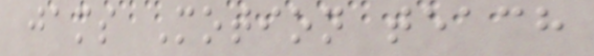jams Motion teach
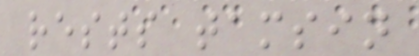rests tamsin
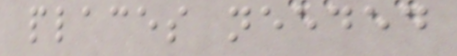places needed
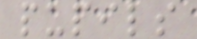pupils
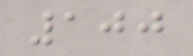100
